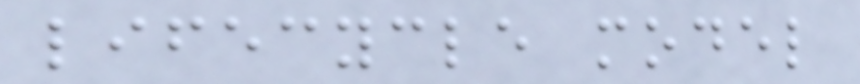lifecycle model
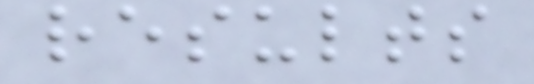results
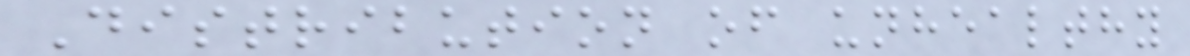Distribution of unhealthy
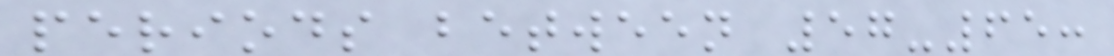periods between 57-65:
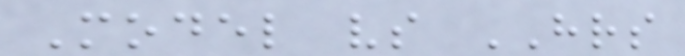Model vs HRS
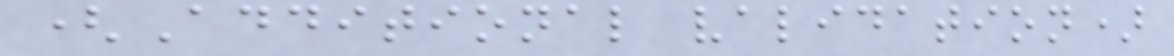(Additional validation)
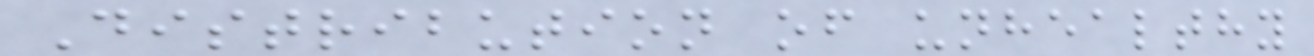Distribution of unhealthy
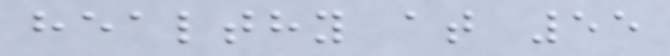healthy at 55
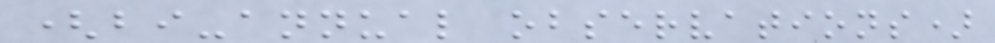(bi-annual observations)
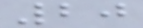20
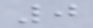0
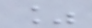%
